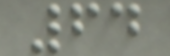64
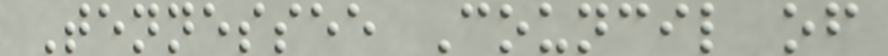Tennessee Council of
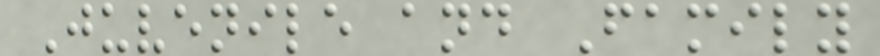Juvenile and Family
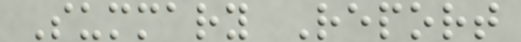Summary Report
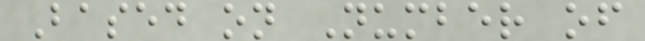Based on Number of
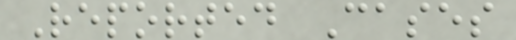Reported Cases
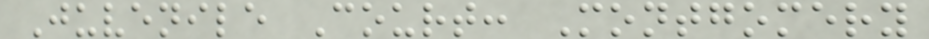Juvenile Court: Montgomery
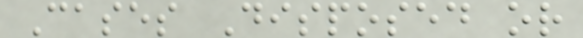Cases Disposed or
